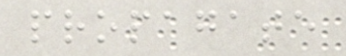propagate
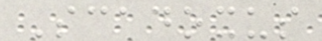Scadoxus
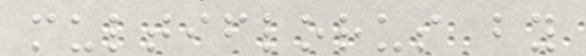multiflorus by
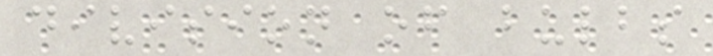division of bulbs
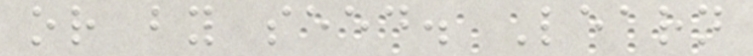or by seed. Learn
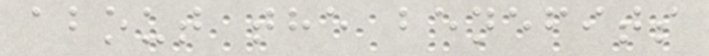about the benefits
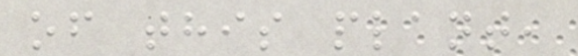of this plant,
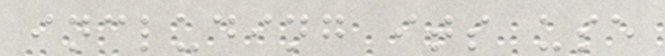including its use
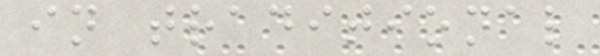in traditional
